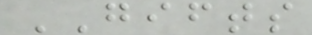GIFTS
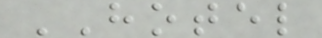HOTEL
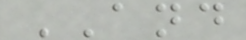AND
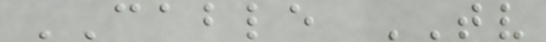CABLE TV
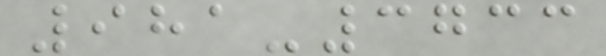981-3733
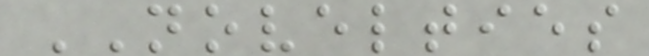NOVELTIES
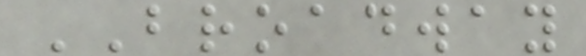BROADWAY
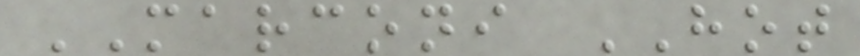MARCONI HOT
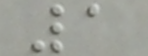1
